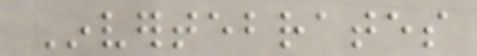Invertebrates
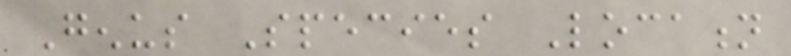Genus Species Location
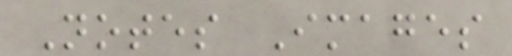Notes Images
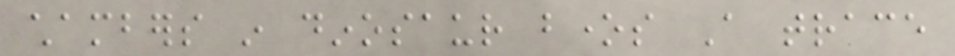chambers in dinosaur bones A trace
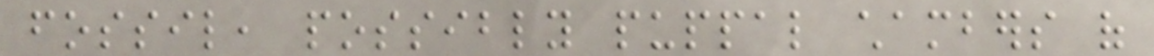fossil, possibly puppal chambers of
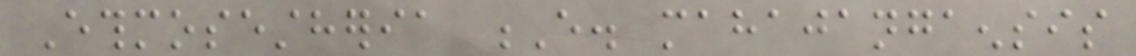Ethmosestheria E. mahajangaensis
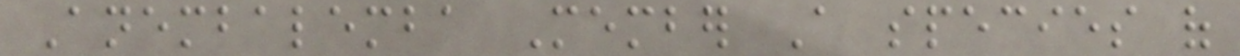Anembalemba Member A species of
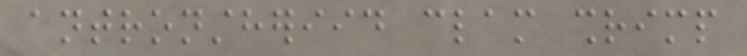antronstheriid clam shrimp
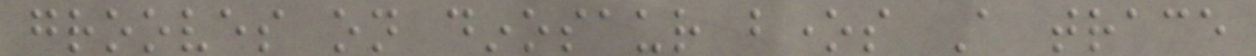grooves on dinosaur bones A trace
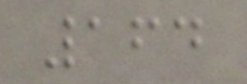164
